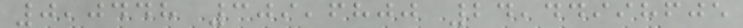0,0448 309,6800 24,44998605
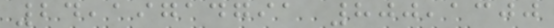24,19714791 800,1300
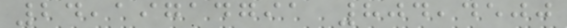24,19714791 804,4500
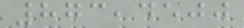873,4500
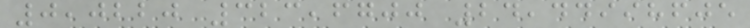0,0220 323,6700 24,44998605
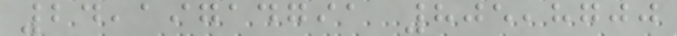24,19714791 805,8700
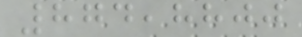874,8800
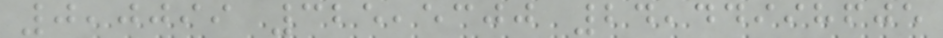0,0099 325,5300 24,44998605
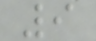9
